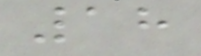18
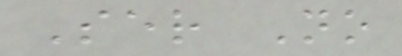Ser No
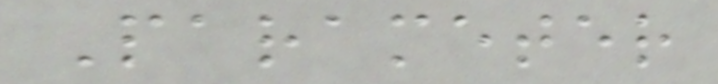Parameter
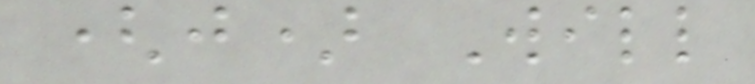(j) Will
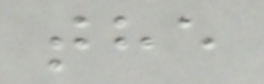the
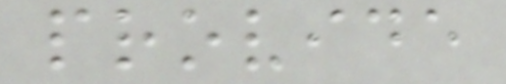provide
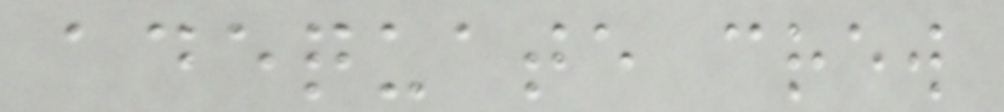adequate crew
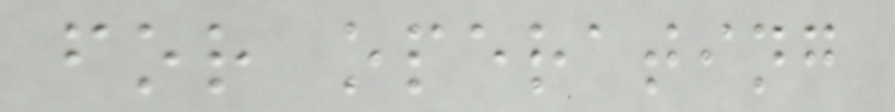for operating
